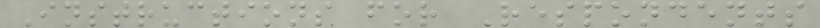Instructions for Respondents
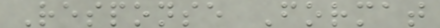Response Format
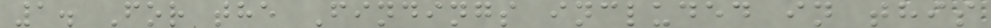1. For the Findings included in this
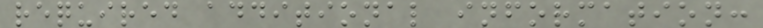required additional information:
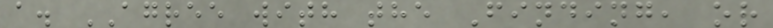a. AGREE with the Finding, or
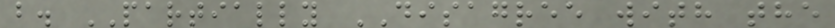b. PARTIALLY DISAGREE with the
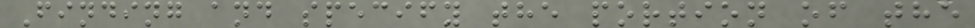Finding and specify the portion of the
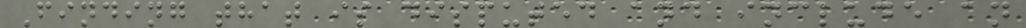Finding that is disputed and include an
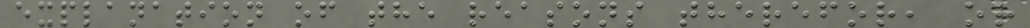explanation of the reasons therefor, or
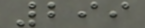299
